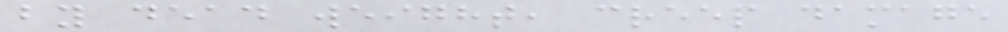by dead weight, creep damage
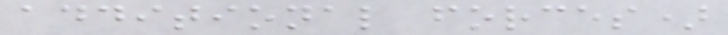additional forces)
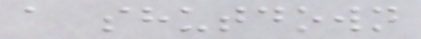a shutdown
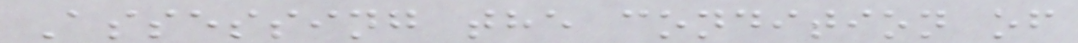Assessing the condition of
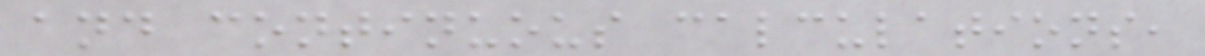and continuous calculations,
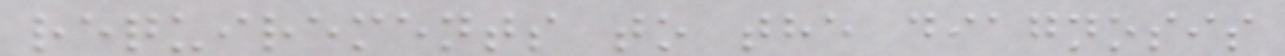requirements to the diagnosis
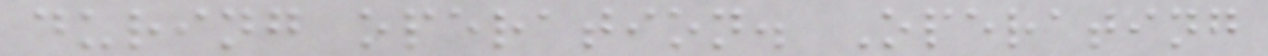during operation. Operating
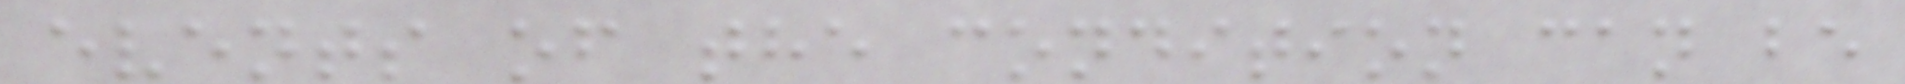events of the condition can be
